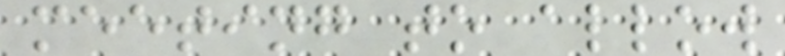meeting to allow
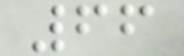66
